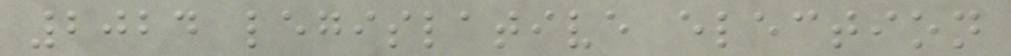2024 legislative election
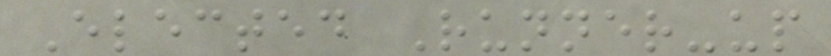Elected Runner-up
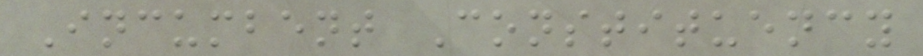Incumbent Constituency
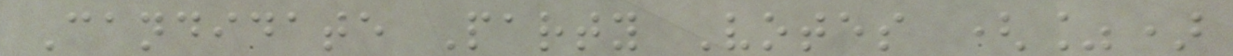Candidate Party Votes (%)
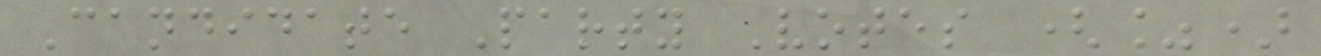Candidate Party Votes (%)
